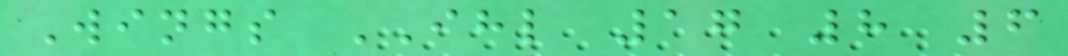Wings IHL 17 8 6
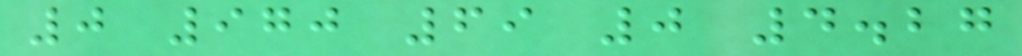0 970 69 0 4.27
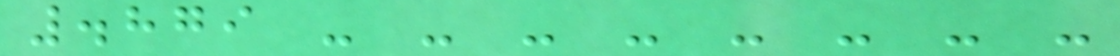.879 - - - - - - - -
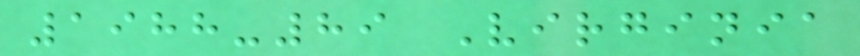1988-89 Virginia
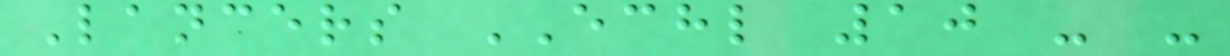Lancers ECHL 10 - -
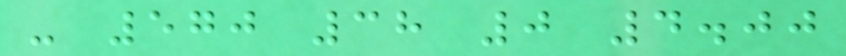- 570 38 0 4.00
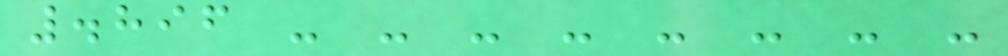.896 - - - - - - - -
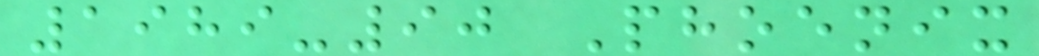1989-90 Phoenix
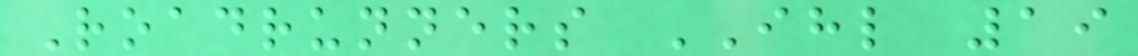Roadrunners IHL 19
